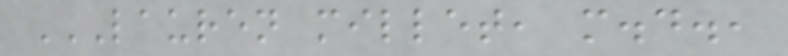LAUREN MILLET, M.D.,
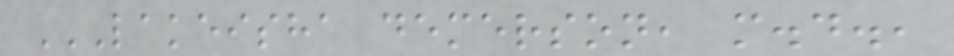LAKEISHA DEMERSON, M.D.,
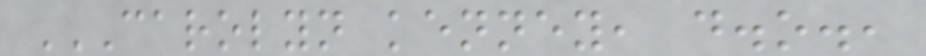CAROLYN KENNEY, D.O.,
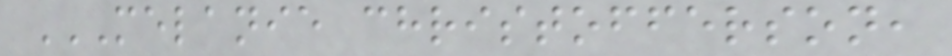MELANIE CHRISTOFFERSON,
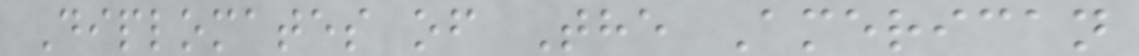Diplomates of The American
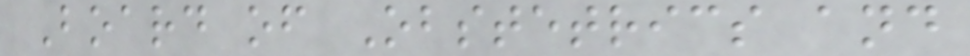Board of Obstetrics and
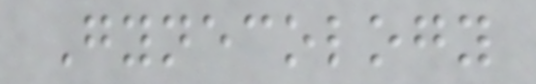Gynecology
